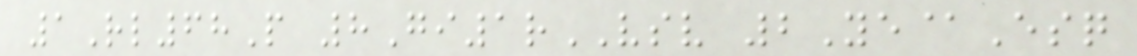1Rl68P 8Gi1rVSV 2Ye@Esq
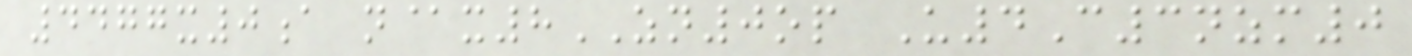4477x0a n@x8ZN0op U4C3nzm0
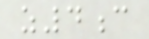z4c
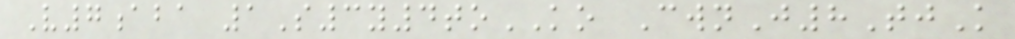V7aba 1S3y4toKO CwnJ8TjK
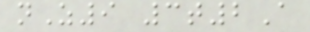nZ9 3t2A
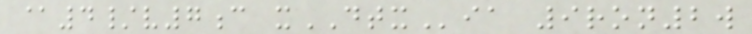@4/v7c xDTXia 9ron2w
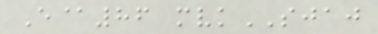E@86 mvkSJAJ
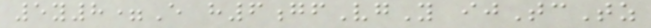5y8=E h6gfVgY ijTcTz
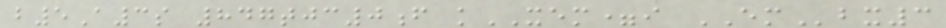b5A3s 847tjc0f kXEM=i EMbx3
